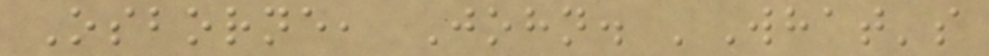Osborne, John. 'What's
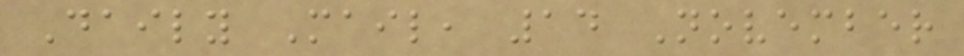Daily Mail, 14 November
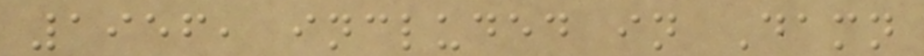1956, included in Damn
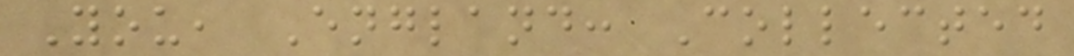You, England: Collected
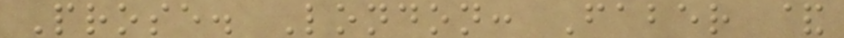Prose. London: Faber &
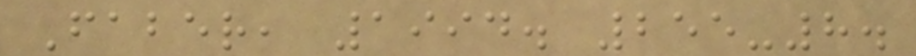Faber, 1994. 255-8.
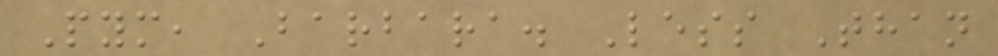Pym, Barbara. Less Than
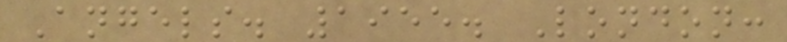Angels. 1955. London:
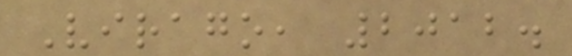Virago, 2012.
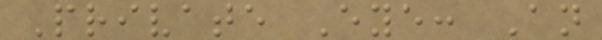Private Eye: An
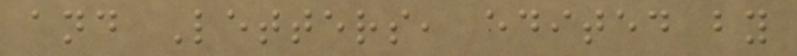and Letters, edited by
